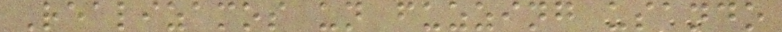Realizamos un fuzzing usando
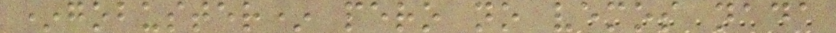*gobuster* pero no vemos nada
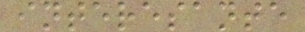interesante
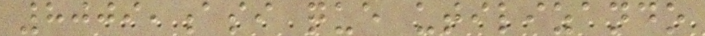8009,asi que utilizando
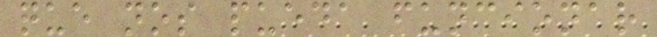que nos pueda funcionar
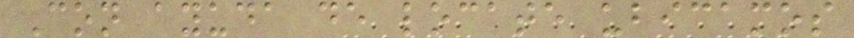Con ayuda de locate ubicamos
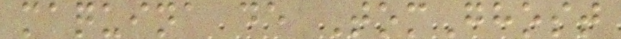maquina de TomGhost
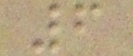6
